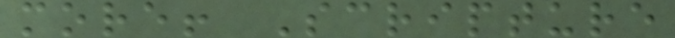more! Scripture
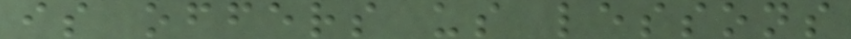is offers us lessons
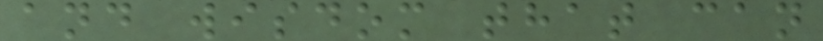and wisdom that can
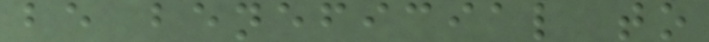be beneficial to
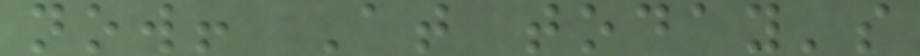now! At today's
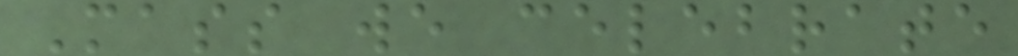Mass we celebrate
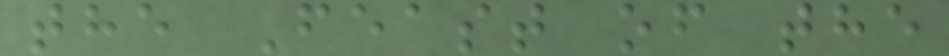the Feast of the
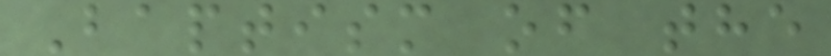Baptism of the
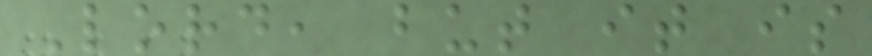Lord, but it is
